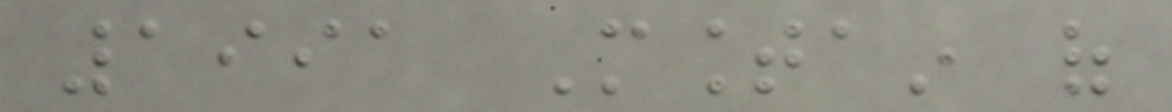1991 Mountain of
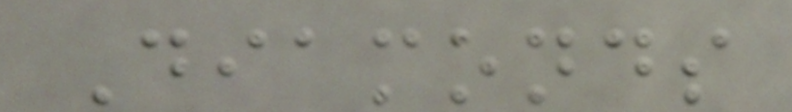Diamonds
